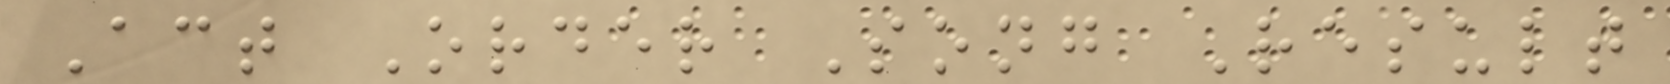Act Order Song Result
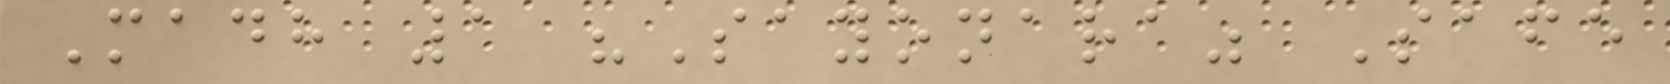Madh 1 "Sayonara" Safe
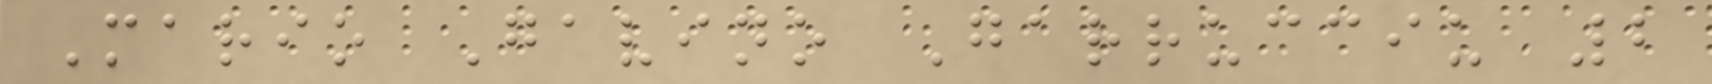Mario Gavino Garrucciu 2
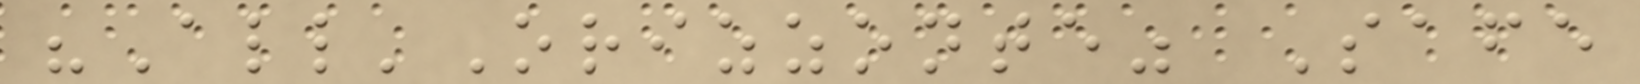"All'Orizzonte" Safe
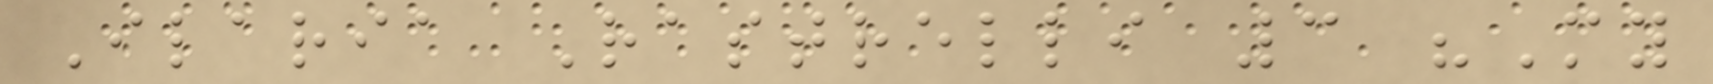Ilaria Rastrelli 3 "My
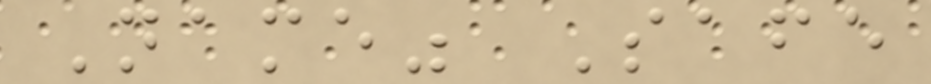Name" Safe
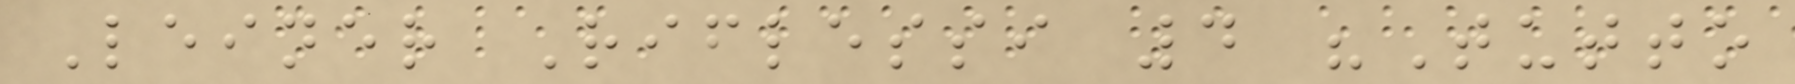Leiner Riflessi 4 "Tutto
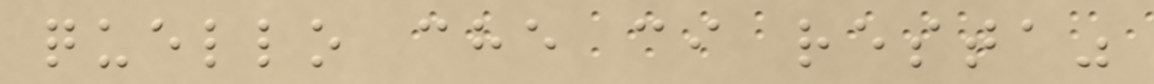quello che ci resta"
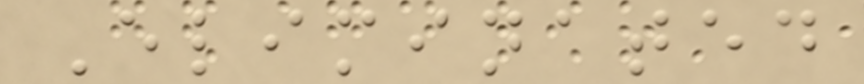Eliminated
